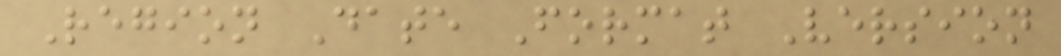Region Date Format Version
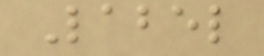Label
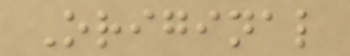Original
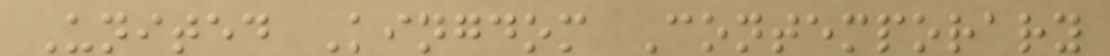United Kingdom Contemporary
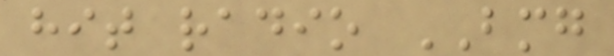hit radio BMG
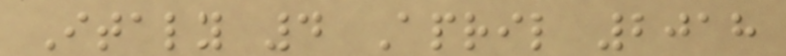Italy 4 April 2018
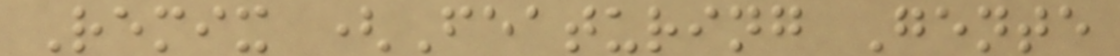Remix (Featuring Gente
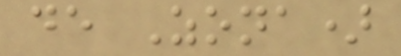de Zona)
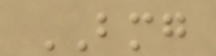BMG
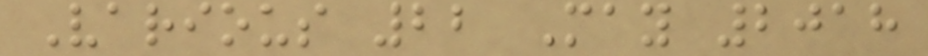Various 22 May 2018
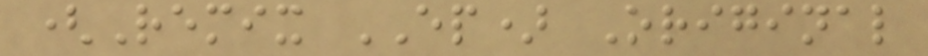(Remix EP) Original
